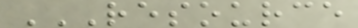RESOURCE
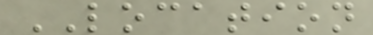LOCATION
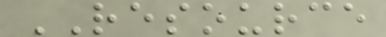RESOURCE
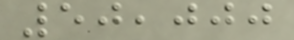50,000
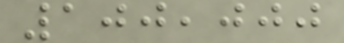100,000
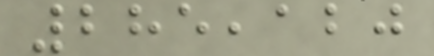285,120
